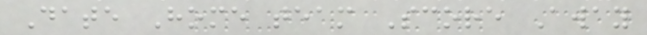Date Home team Score Away
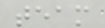team
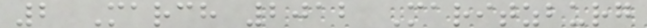2 March 2012 Maritzburg
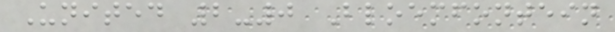United 2-0 Bloemfontein
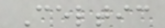Celtic
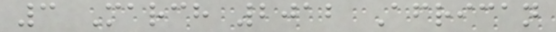3 March 2012 African
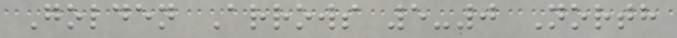Golden Arrows 5-0 North
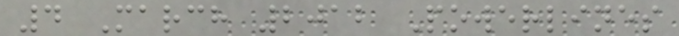4 March 2012 Powerlines
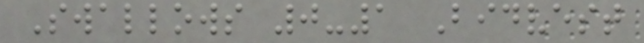Swallows 0-1 Bidvest
